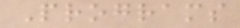Programs
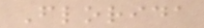Florida
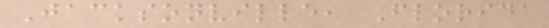Jacksonville, Florida
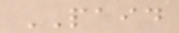PAID
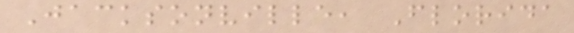Jacksonville, Florida
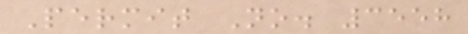Permit No. 3558
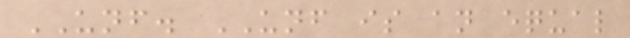UNF. UNF is an equal
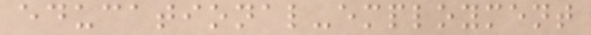educational-employment
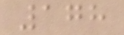178
